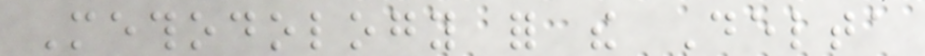Methodology for the Delta
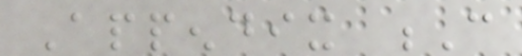Appendix C
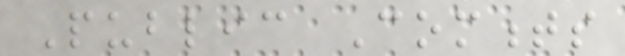Public Comments
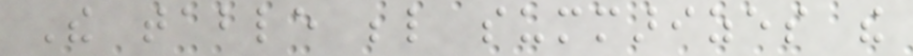The table below summarizes the
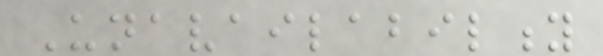Unavailability
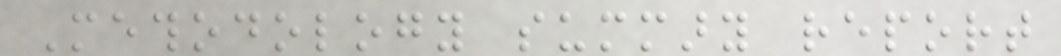Methodology summary report
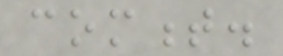comment.
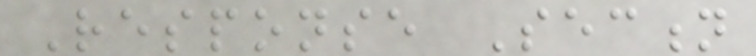Response Section
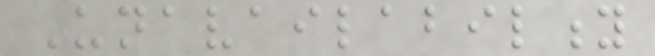Unavailability
